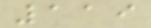119
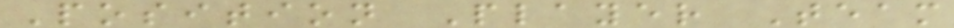Position Player Team
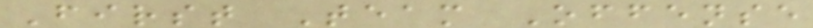First Team Offense
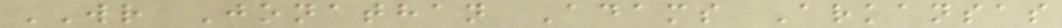WR Jonathan Adams Arkansas
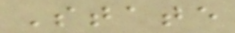State
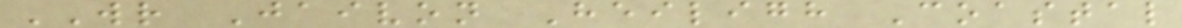WR Jaivon Heiligh Coastal
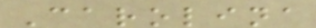Carolina
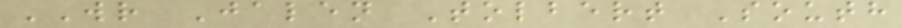WR Jalen Tolbert South
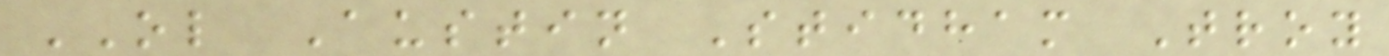OL Austin Stidham Troy
